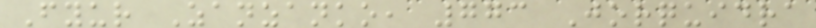Fyur Zanzanko, 773 Jorquidra
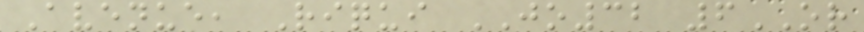Avenue, Riqui JO32 6OR
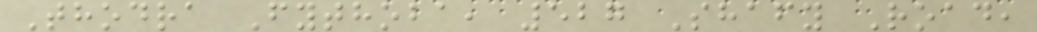Thodra Fythoba, 527 Shafy Road,
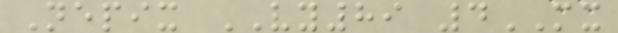Nepix VY89 4MX
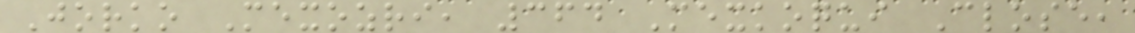Jorko Mexozri, 364 Mexkoqui Close,
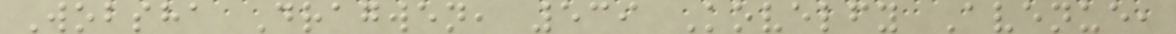Wobsha Dragwen, 539 Kovelfy Avenue,
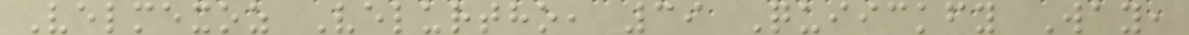Velmexoz Velurtho, 39 Quiickfy Way,
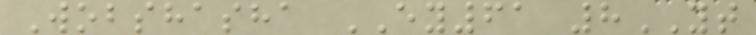Wobshasha EY61 8YT
